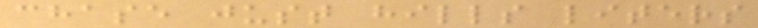chase just hills liters
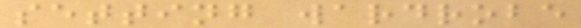setting wardrobe
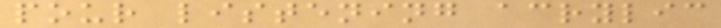pour listening acrylic
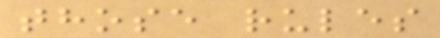those rules
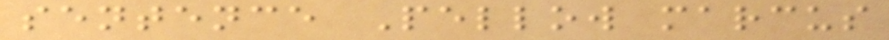sentence Pellow marcus
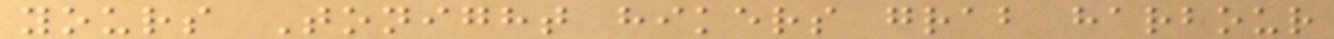yours Tonight hikers grab harbour
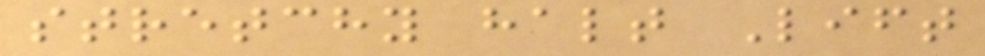stretchy halt Lift
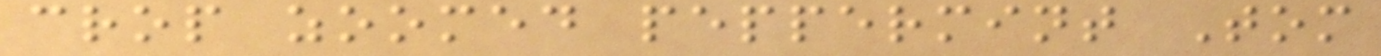crop zoomed peppermint Tom
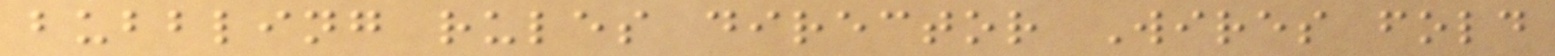bubbling rules director Wires fold
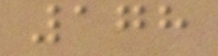178
